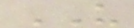US
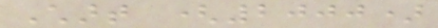Chart (2000)
